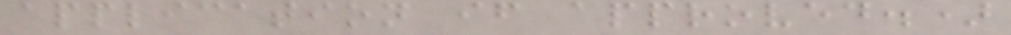application if approved.)
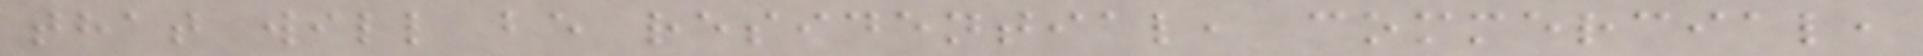that will be residential, commercial,
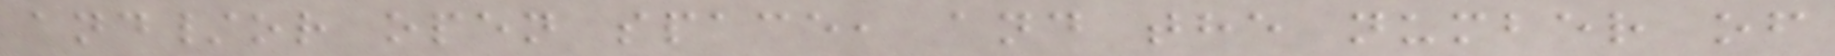and/or open space, and the number of
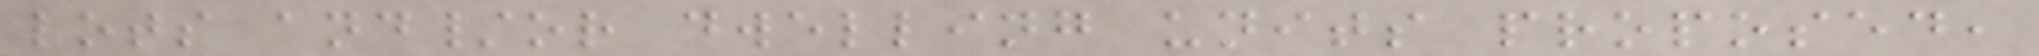lots and/or dwelling units proposed,
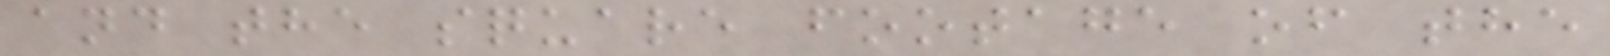and the square footage of the
